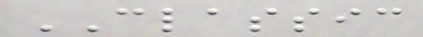CLASSIC
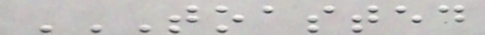TOASTED
